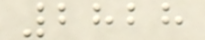2828
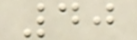40
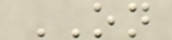ON
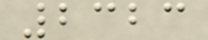2323
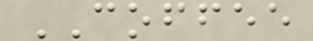COFFEE
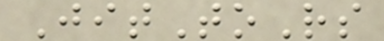JitToRs
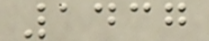1437
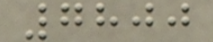7800
